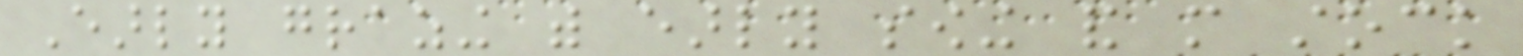Early grazing with early sowing and more stock
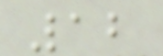12
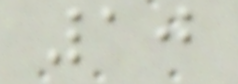10
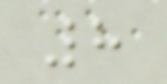8
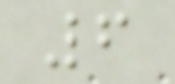6
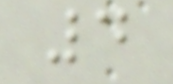4
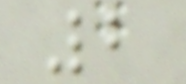2
